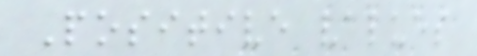Positive values
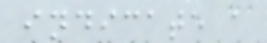indicate a
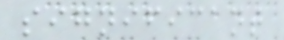significant
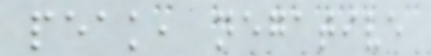peak, negative
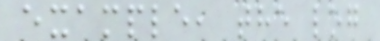example, the log
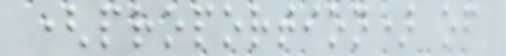(proportion) of
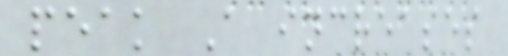peak A increases
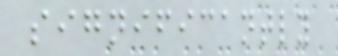significantly
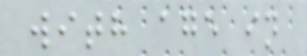with age in
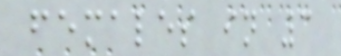females in 3
